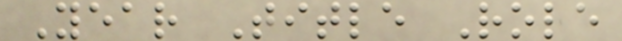Year Title Role
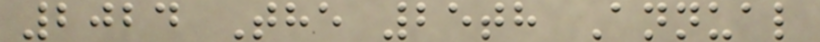2024 The 25th Annual
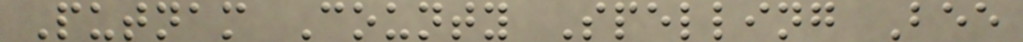Putnam County Spelling Bee
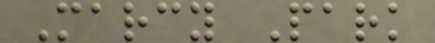Marcy Park
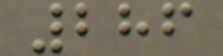286
